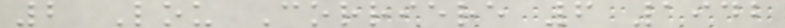2 Lou Corriere 6 1942
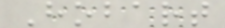Hobart
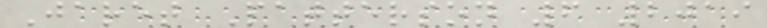Jaret Patterson 6 2019
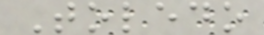Toledo
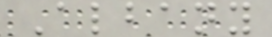Albany
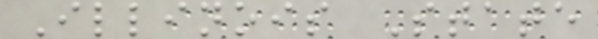Illinois State
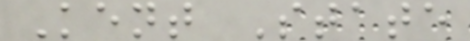Kent State
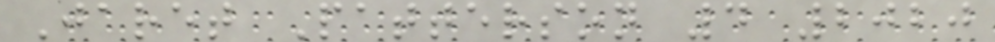Jaret Patterson 4 2020
